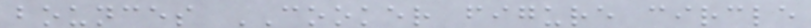bounces COOKER figure circle
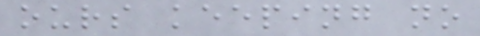ours keeping no
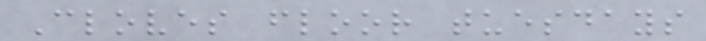Cloves floor tuesdays
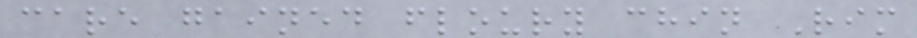care gained floury chin Rim
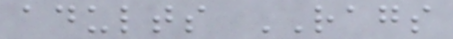adults RAGS
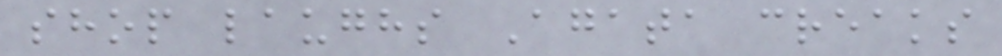shop laughs Agata creaks
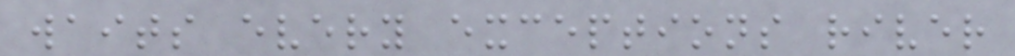waits every exceptions river
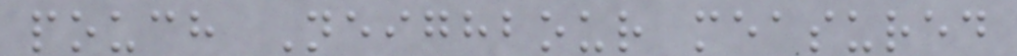pouch Neighbour measured
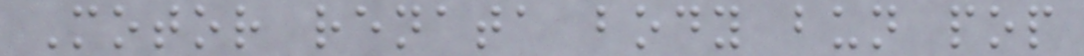Motor renata body bun pop
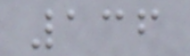136
